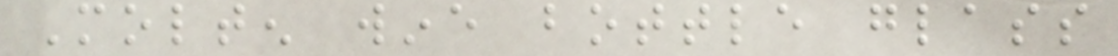Molten wine bottle glass
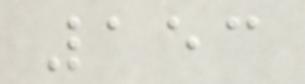153
